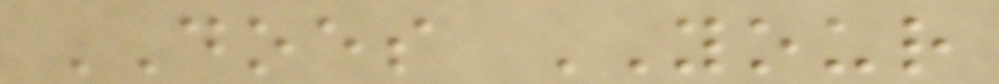DOES YOUR
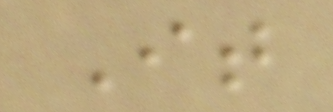It
